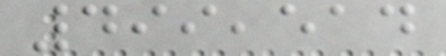499,514
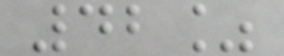42%
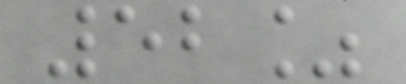52%
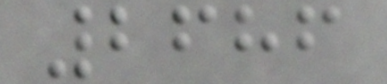2686
